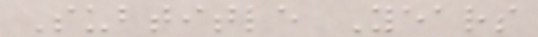Subtitle Years
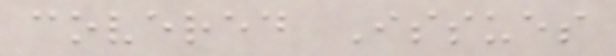covered Issues
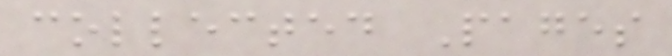collected Pages
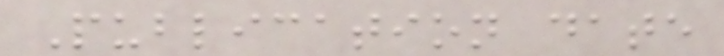Publication date
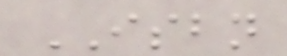ISBN
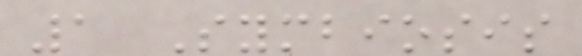1 Symbiosis
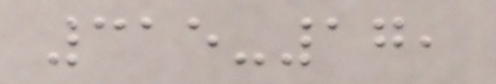315-17,
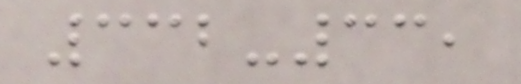332-33,
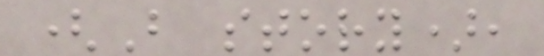(B story),
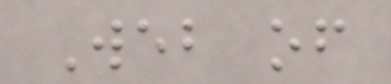Web of
